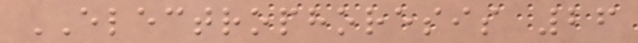ELECTROPHORESIS 26
